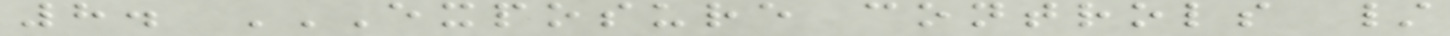8. EXPOSURE CONTROLS /
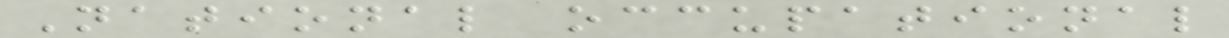National occupational
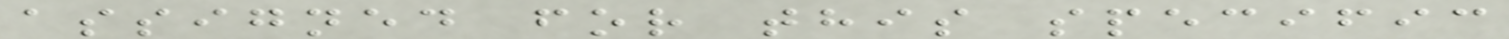assigned for this specific
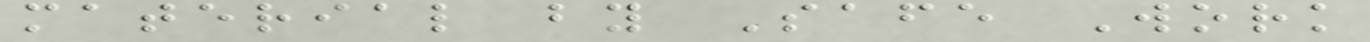material by Safe Work
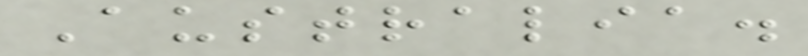Australia.
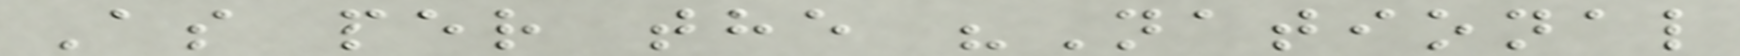As per the "National
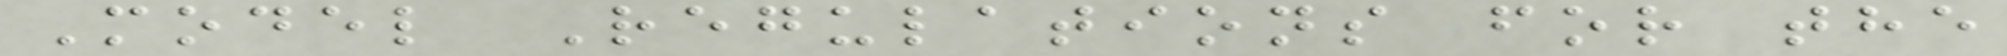Model Regulations for the
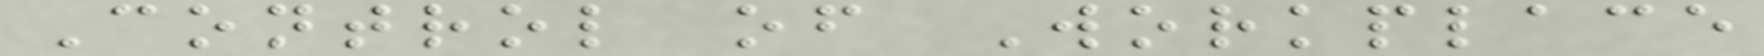Control of Workplace
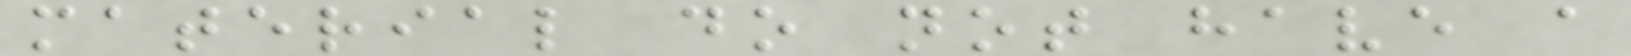material do not have a
